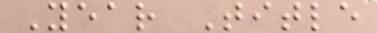Year Title
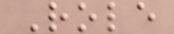Role
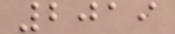2019
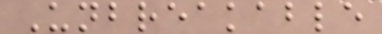Unbreakable
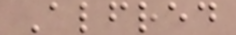Alfred
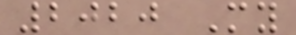2020 My
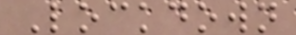Lockdown
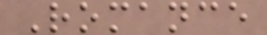Romance
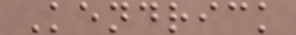Kendrick
